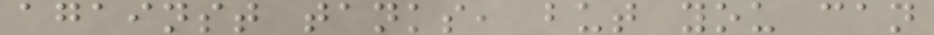against tanks, but you can
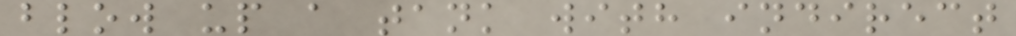blow up a tank with indirect
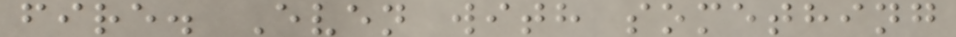fire. Even with something
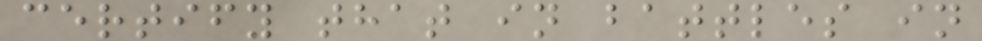certify that in battles in
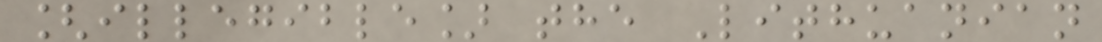[illegible] the Lithuanian
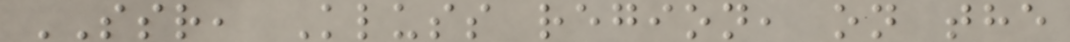SSR, Kluss region, on the
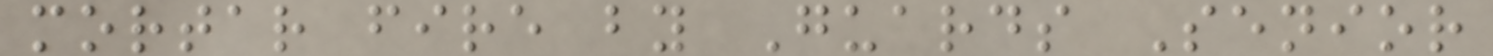mortar fire by Guards Senior
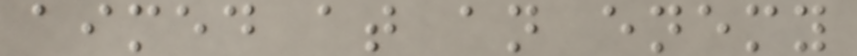aimed at an enemy
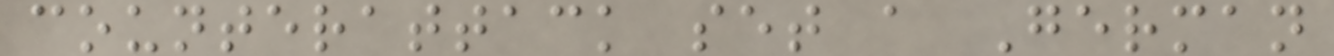counterattack set a German
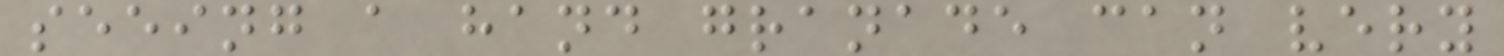seeing a hand granade can very
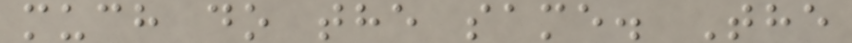much do the same. The
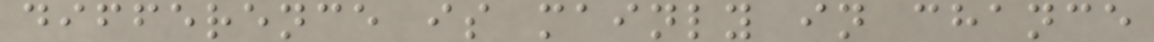difference is mainly in chance
